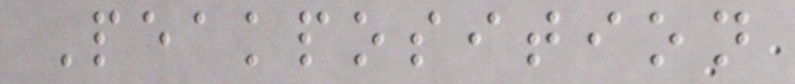Peakposition
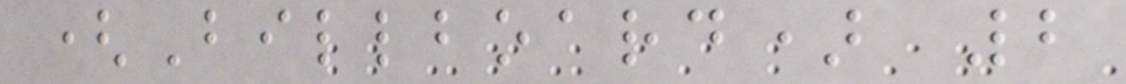(Billboard) 2
